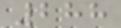288
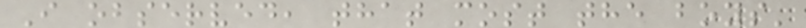I observed, that most the boys'
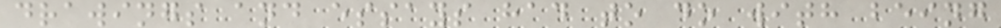drawings and essays had to do with being
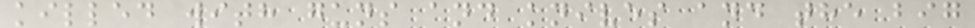killed with guns and knives and the big
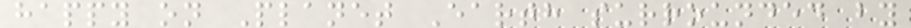happy on Planet Earth surrounded by
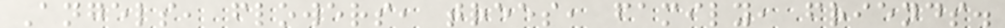Angels, flowers, trees, family, friends.
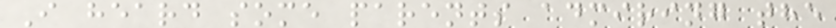I heard some parents admiring the
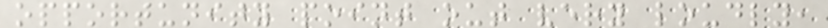opportunity point out very loudly,
